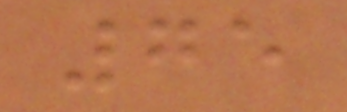75
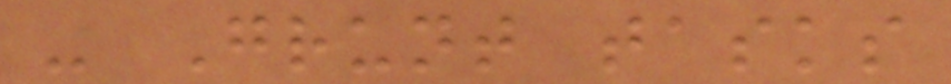- Grunt tasks
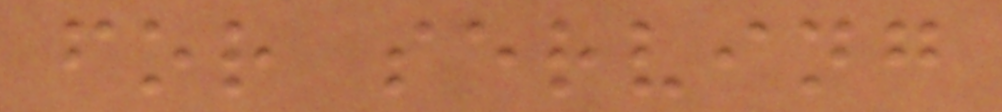for serving
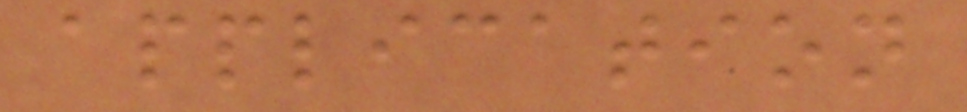application
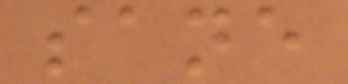sane
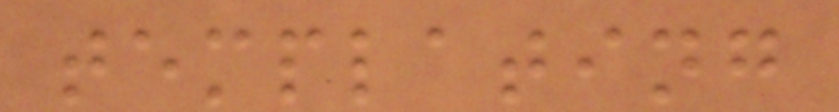templating
